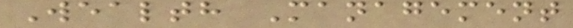Wealth Management
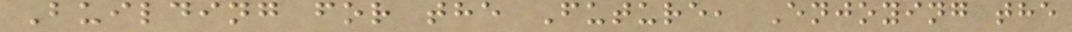Building for the Future, Enjoying the
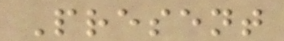Present
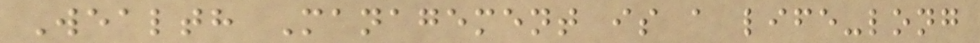Wealth Management is a life-long
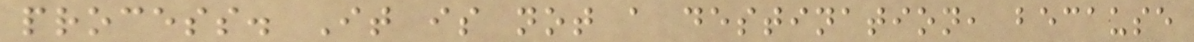process. It is not a destination, because
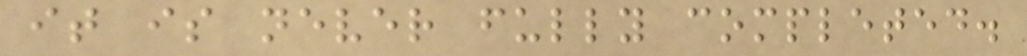it is never fully completed.
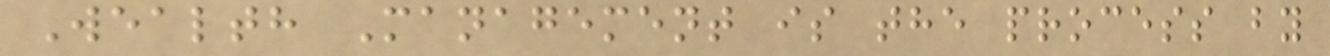Wealth Management is the process by
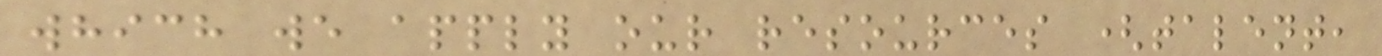which we apply our resources (talent,
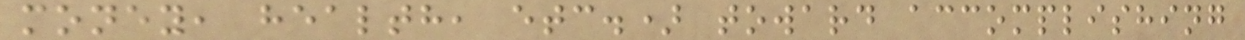money, health, etc.) toward accomplishing
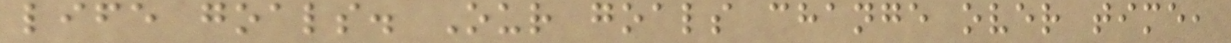life goals. Our goals change over time,
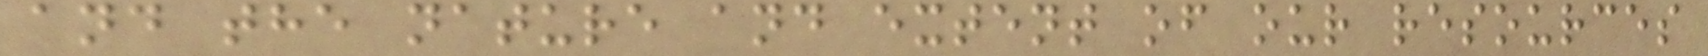and the nature and extent of our resources
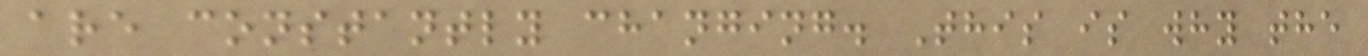are constantly changing. This is why the
